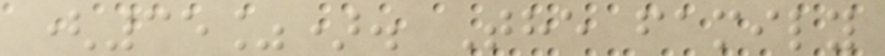(35%). The family
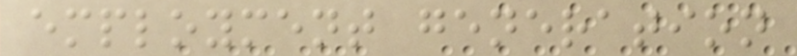employment generation
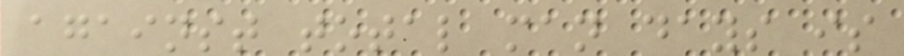against total man days is
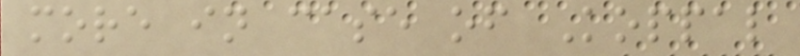more in case of Koppal
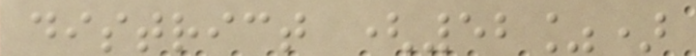district (52%)
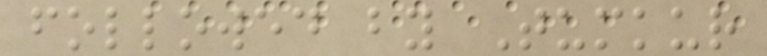followed by Tumkur
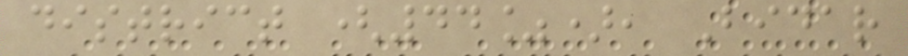district (44%), Bidar
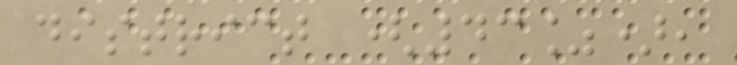district (43%),
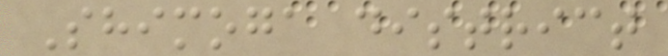Shimoga district
